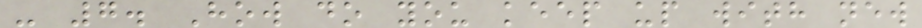- 7. How do you keep up with new
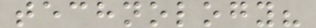technology?
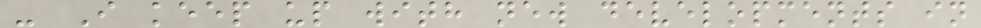- I keep up with new developments in
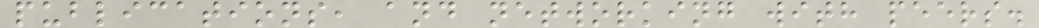publications, and networking with peers.
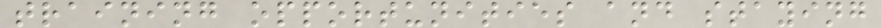training opportunities and staying
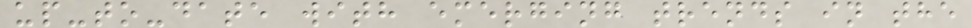up-to-date with emerging trends in the
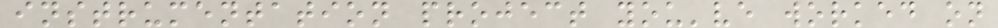instrumentation project you've worked on
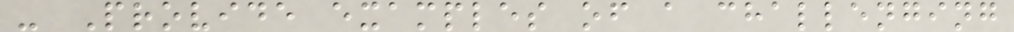- Provide examples of a challenging
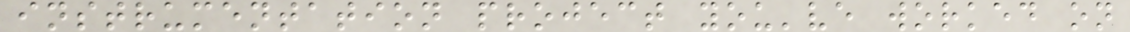instrumentation project you've worked on
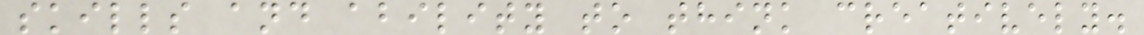skills and ability to think creatively.
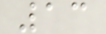13
